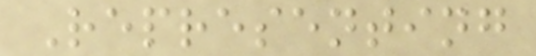Representing
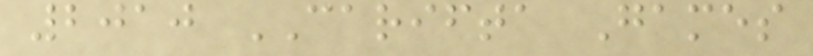2010 CARIFTA Games
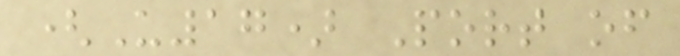(U17) Port of
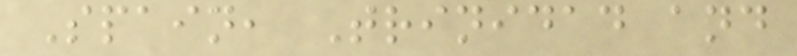Spain, Trinidad and
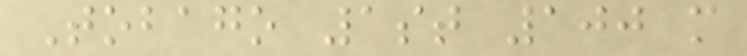Tobago 1st 100 m
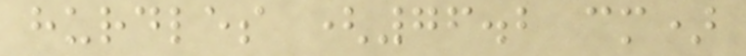hurdles (76.2 cm)
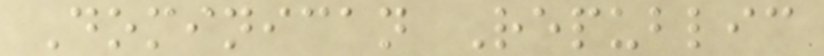Dominican Republic
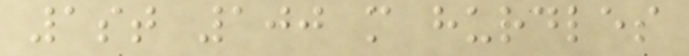1st 100 m hurdles
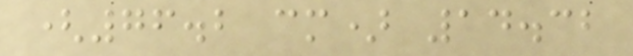(76.2 cm) 14.32
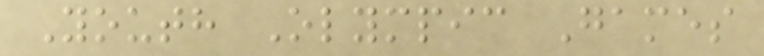Youth Olympic Games
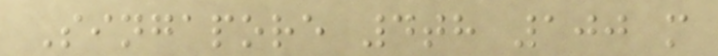Singapore 4th 100 m
